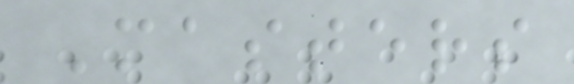Masters
